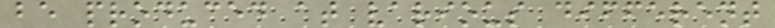be produced at various different
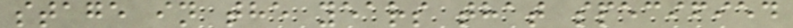stage in the years that specified
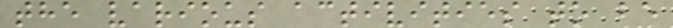the various activities to be
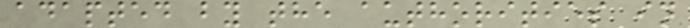adapted by the authorities in
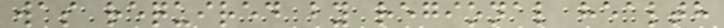was required by regional health
